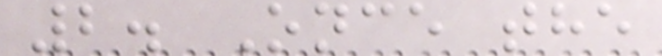2. Once the
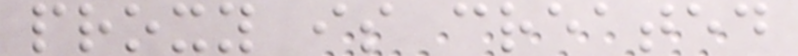proxy is created
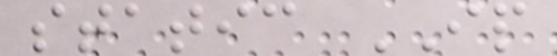static IP
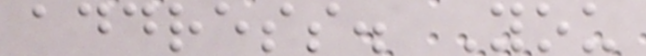address. You
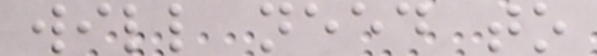will need to
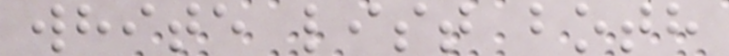white list both
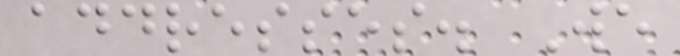addresses. We
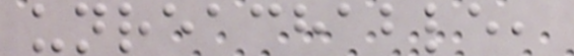unreachable,
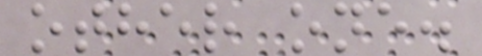other one.
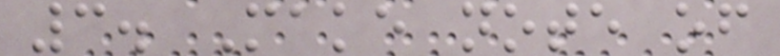3. Make note of
